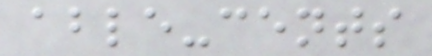able-cents
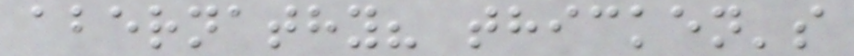abernathy? thicken's
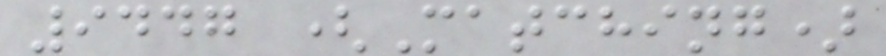9447 (Matching)
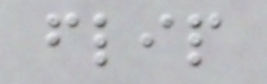flip
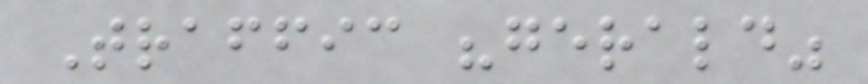Traffic "gerald"
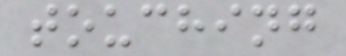touching
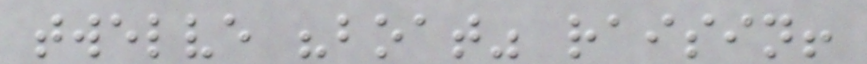twelve "boat" raisin!
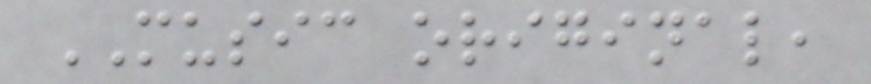MUSIC original,
